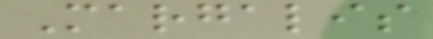Margalis
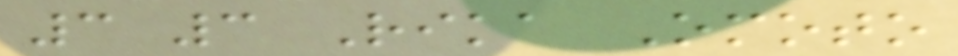3 3 Rika Omoto
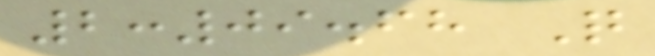2:09.68 Q
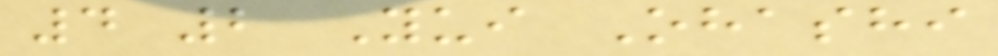4 2 Yui Ohashi
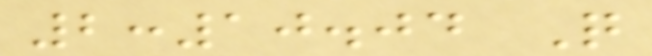2:10.04 Q
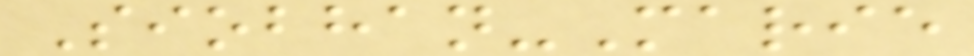Siobhan-Marie
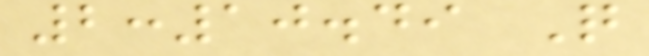2:10.49 Q
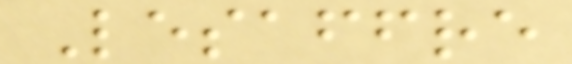Lesaffre
